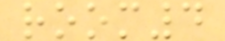room4
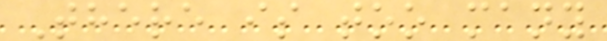There is too many
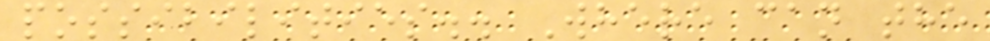possibilities.. Where can the
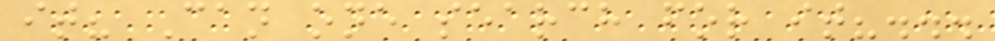it? Can one search for it?...
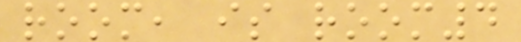room, is room4
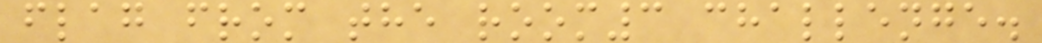flag from the room3 challenge.
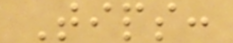Tips:
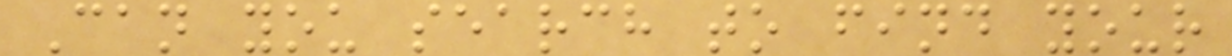Can you search to find your
